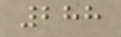288
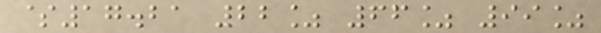$17.21 22% 66% 99%
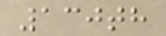130th
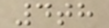4th
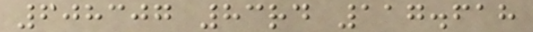608307 83rd 117.618
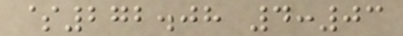$272.08 4:03
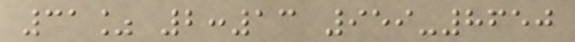31% 2:13 959-8650
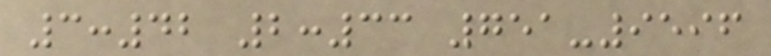3:42 2:33 751-9596
